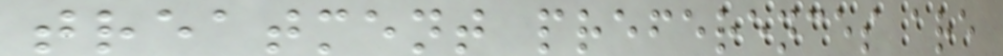treatment preferences are
